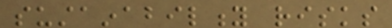sustainability risks
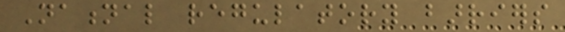National regulatory barriers
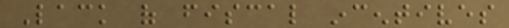Lack of fiscal incentives
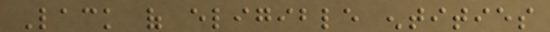Lack of eligible entities
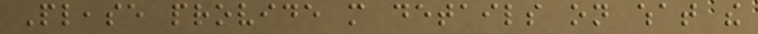Please provide more details on what the
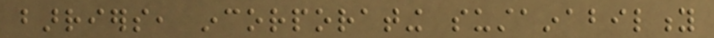barriers, incorporating sustainability
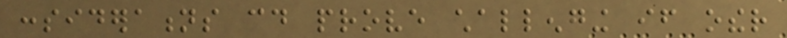considerations could prove challenging if other
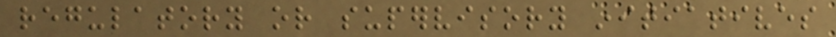regulatory or supervisory initiatives
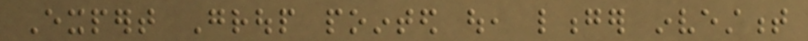Expert Group pointed out, longer investment
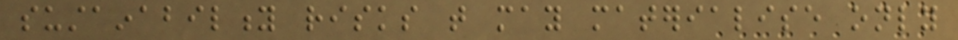sustainability risks that may materialise only
